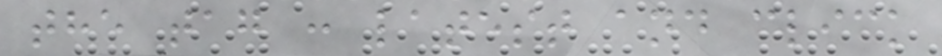the tag : latest and click
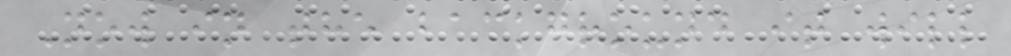Now in the background it will
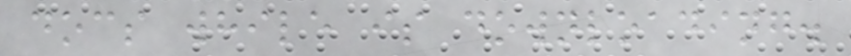docs while is downloading.
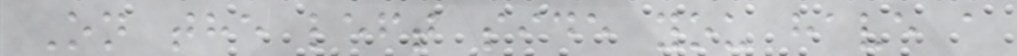On the left side you have a
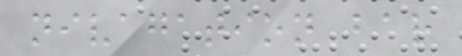nivagation bar
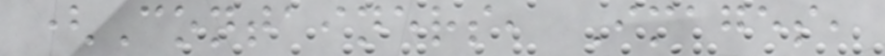(Containers, Images,
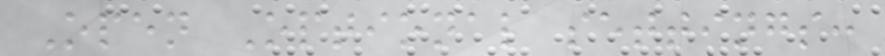Open Optional settings:
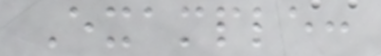Example:
